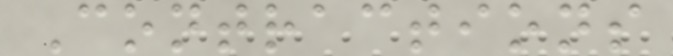Contractions
